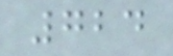724
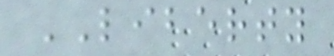LIBERTY
